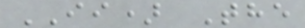II) The
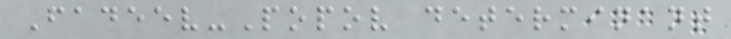Fadeev-Popov determinant
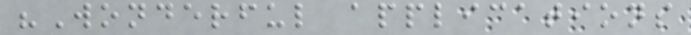"Wonderful applications
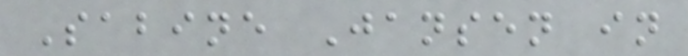Sabine Jansen in
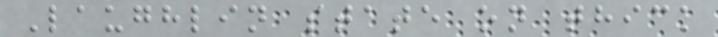Laughlin state on thick
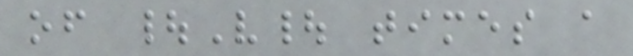of |V| times a
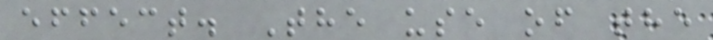effect. The use of the
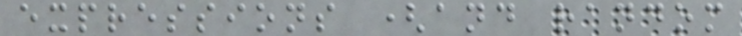expressions (and random
